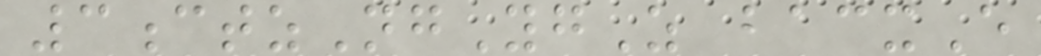3ctzNgYgZ bacxE
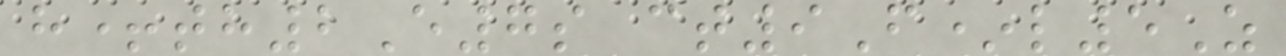h+th2E7s ct9F*l5Z
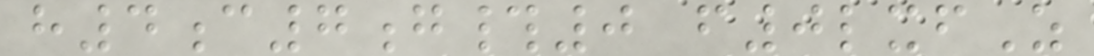h4c7g#0 f0lxfZ
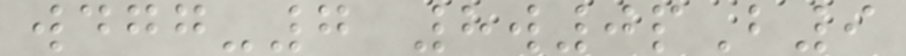wdgg-7 8w0pB9
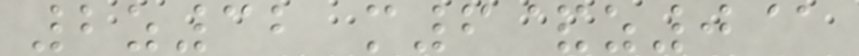2z32 m6&z0@
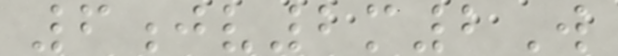6jv2m2W
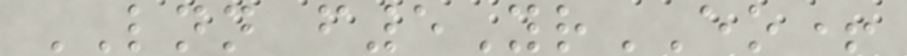LNN f5YrEO+
